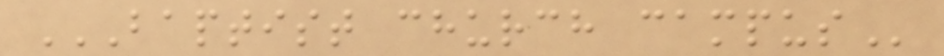BAPTIST CHURCH CAMPUS
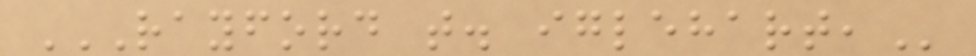RAYFORD T. IGLEHART,
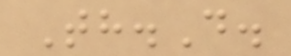Th.D.
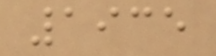1935
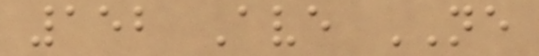152 Ave NE
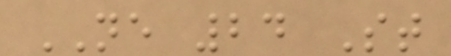NE 24 St
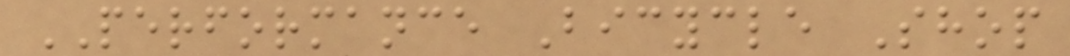PERFORMANCE Bicycle Shop
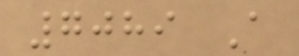7089 A
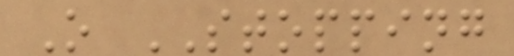O STOPPING
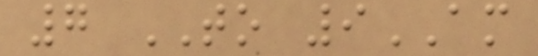7 TO 9AM
